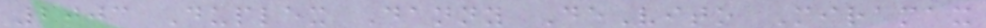2003 Duplex Danny DeVito Miramax
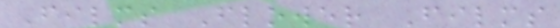Films Flower Films
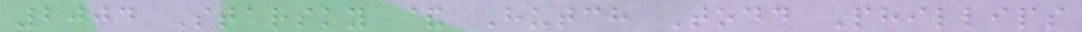2004 Starsky & Hutch Todd Phillips
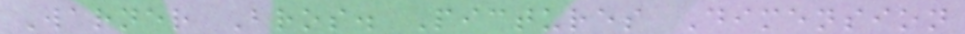Warner Bros. Pictures Dimension
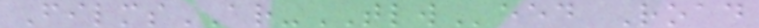FilmsAR-TLWeed Road
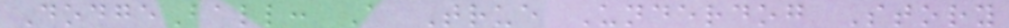DodgeBall: A True Underdog Story
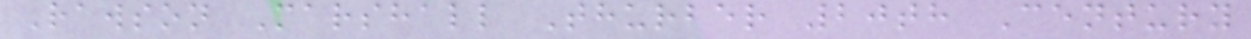Rawson Marshall Thurber 20th Century
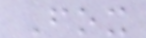Fox
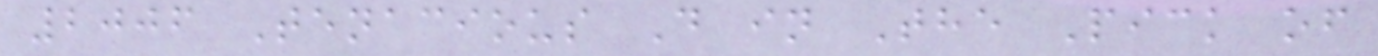2006 Tenacious D in The Pick of
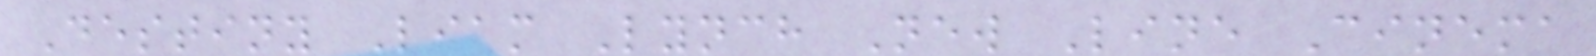Destiny Liam Lynch New Line Cinema
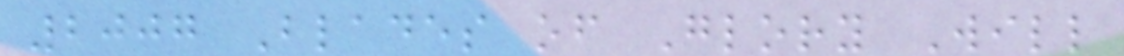2007 Blades of Glory Will
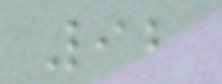92
